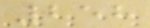258
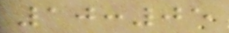10:05
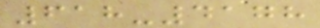618-4178
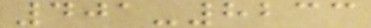401-8233
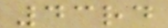43rd
